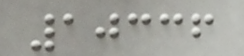10336
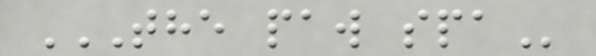THE PAW SPA
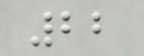22
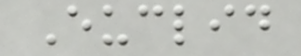Euclid
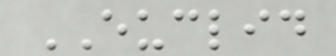EUCLID
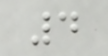4
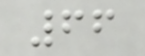66
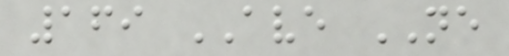169 AVE NE
